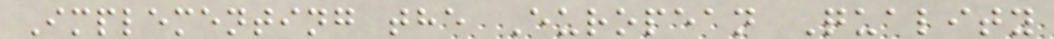Implementing the European Quality
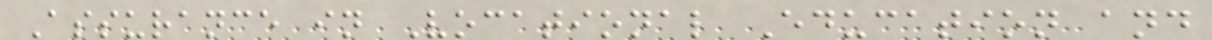Assurance in Vocational Education and
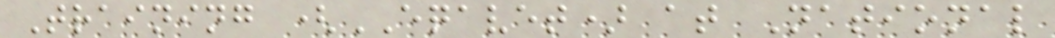Training (EQAVET) at National
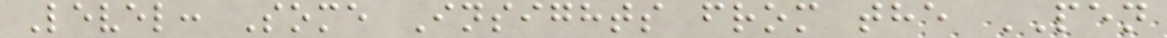Level: Some Insights from the PEN
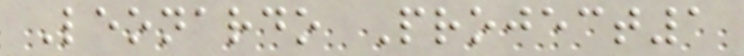Leonardo Project1
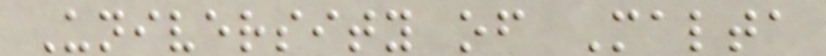University of Malta
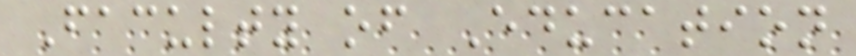Faculty of Education
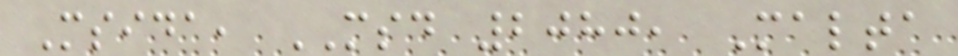Msida, MSD 2080, Malta
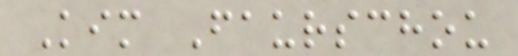Kim Faurschou
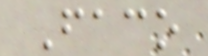Faco
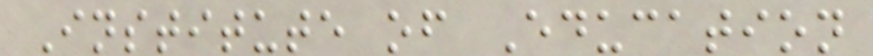Institute of Education
